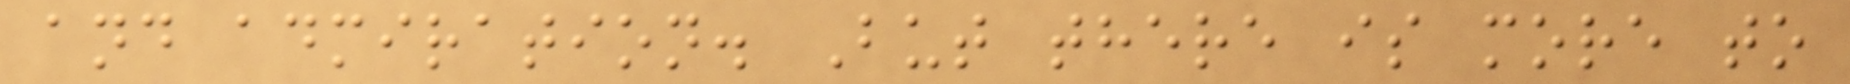and admiration. But there is more to
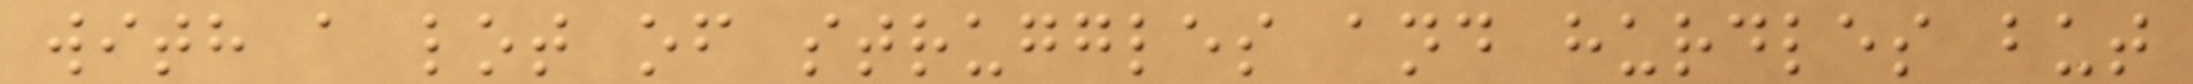with a lot of struggles and hurdles but
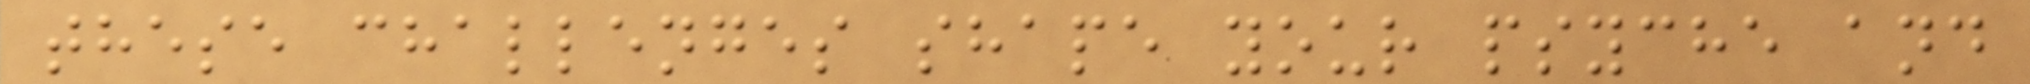these challenges shape your psyche and
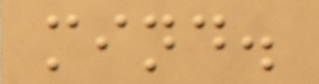mind.
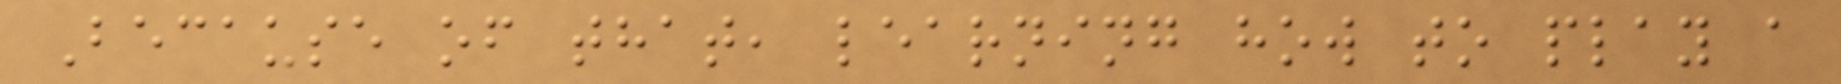Because of that, learning how to play a
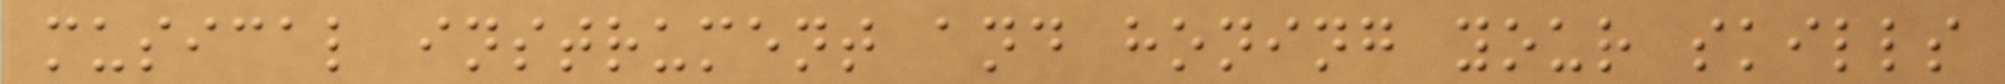musical instrument and honing your skills
